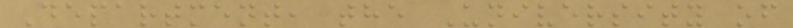Department, the University of
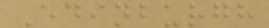Edinburgh
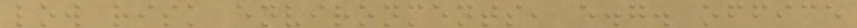low risk environments, e.g. office
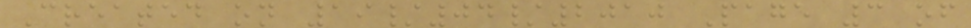Created on 19/04/2010 Page 3 of
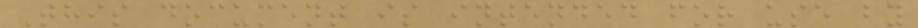This document is intended for use by
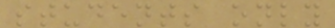students only
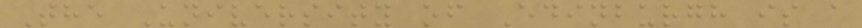The University of Edinburgh is a
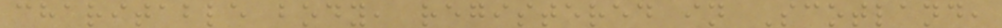charitable body, registered in Scotland,
